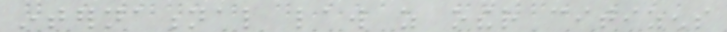international law as other citizens
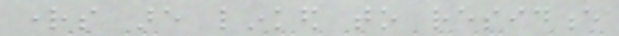rights are linked to residence
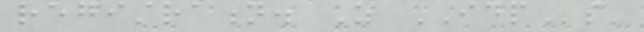registration. As IDPs'
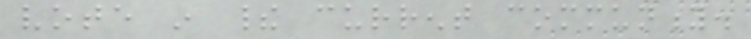vote in their current community.
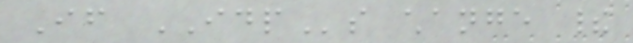If IDPs change their
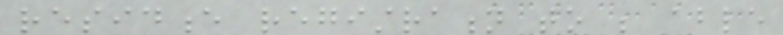residence registration to be able
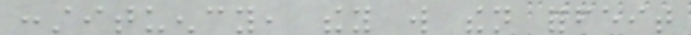constituency, they will then forfeit
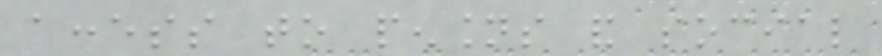access to pensions and social
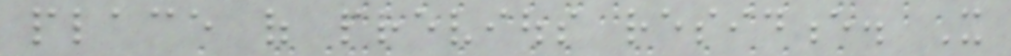place of previous residence. It
